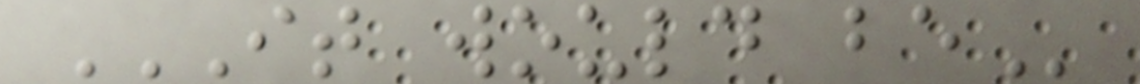IT WOULD BE
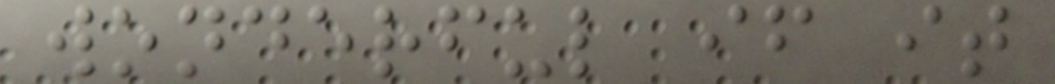wonderful if it
